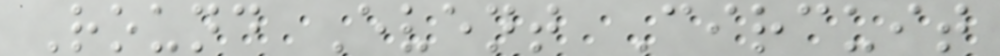Round Event Circuit
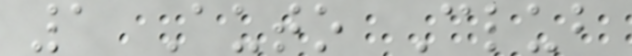1 Auto Club
